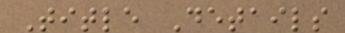Title Details
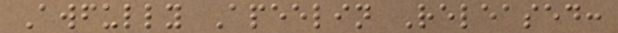Awfully Apeelin Released:
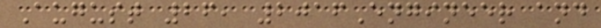August 26, 2016Engineer and
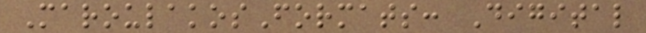MaroulakosFormats: Digital
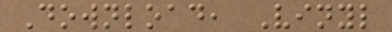Download, Vinyl
